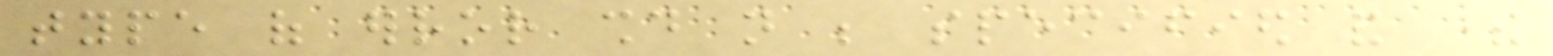type of error should not be specified and there
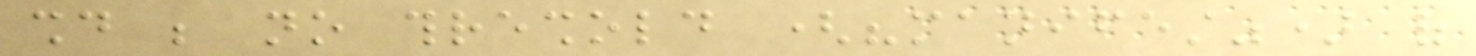should be no threshold ("manifest") of
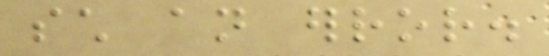such an error.
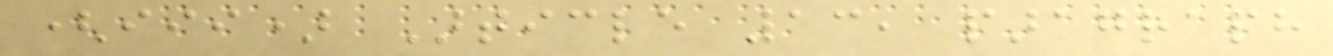(iii) Article 13, paragraph
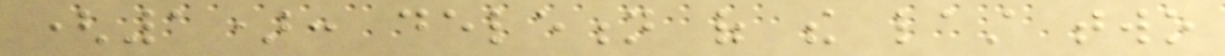(1): deletion of the last two
